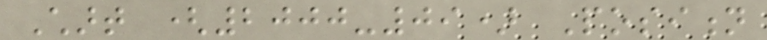Chart (2000-09) Position
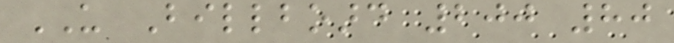US Billboard 200 80
